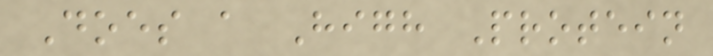Does a High Protein
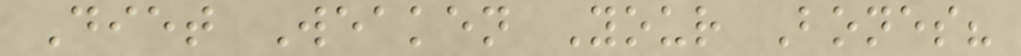Diet Weaken Your Bones?
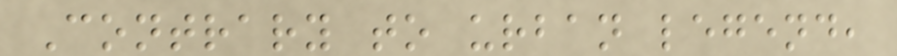Contrary to urban legend,
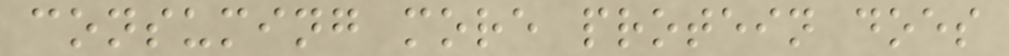consuming more protein does
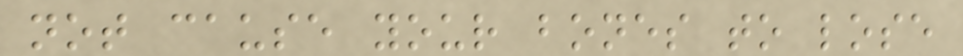not cause your bones to lose
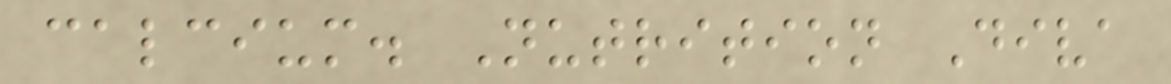calcium. Nutrition Diva
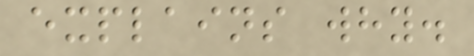explains why.
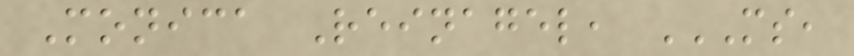Monica Reinagel, MS,
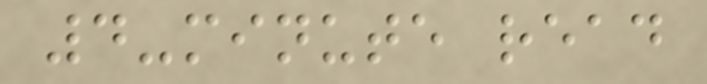4-minute read
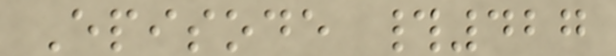Episode #427
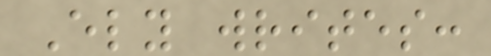Ely writes:
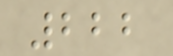222
